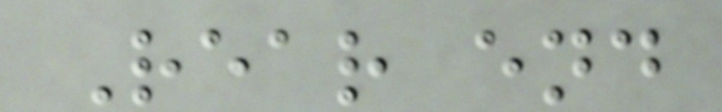Rear end
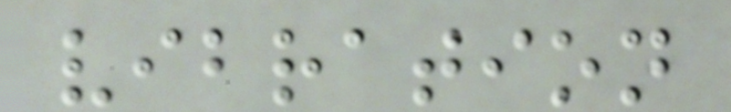vibration
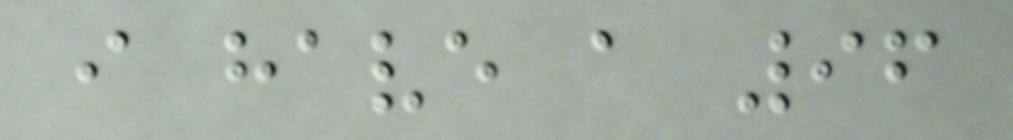i have a 96
